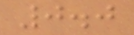0.0
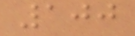100
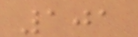101
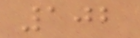102
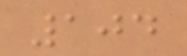104
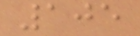105
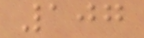107
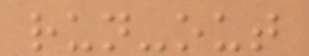run-out
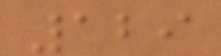129
